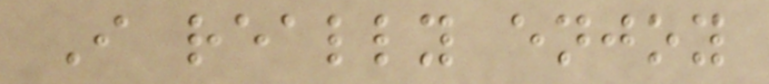I really enjoy
